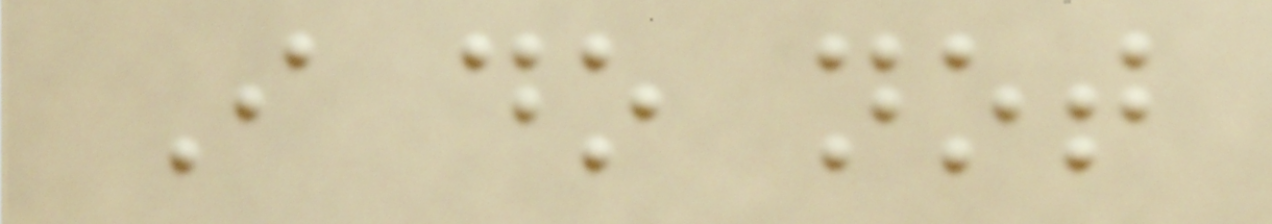I do not
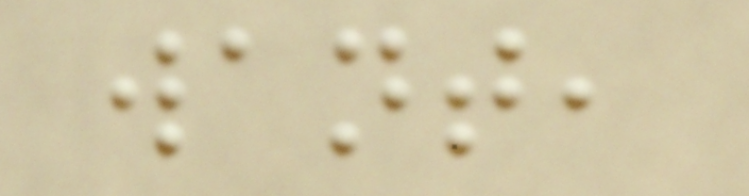want,
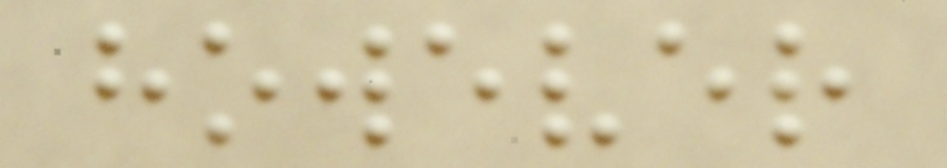however
